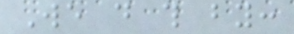We do this by:
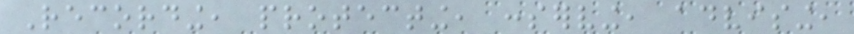Recording, protecting, conserving, advising,
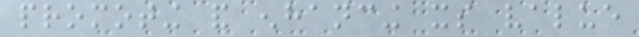promoting and enhancing its value
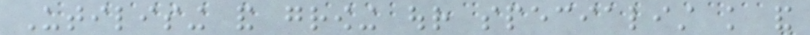Utilising and growing our specialist knowledge and
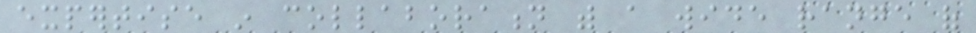expertise in collaboration with a wide range of
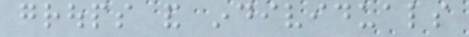groups and individuals
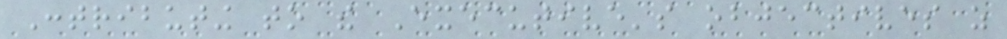Contributing to the Executive's objectives as
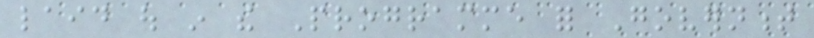laid out in the Programme for Government
